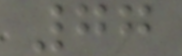77
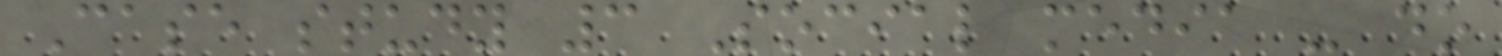Case study 3 Social media - do
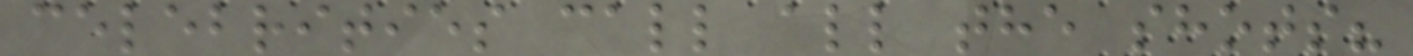celebrities call all the shots?
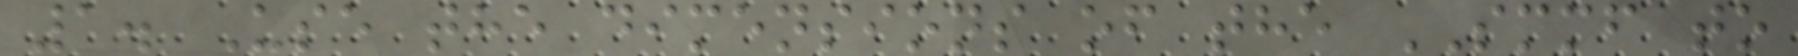1. Use the dimensions of the SMMF to
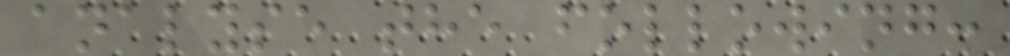analyse the following:
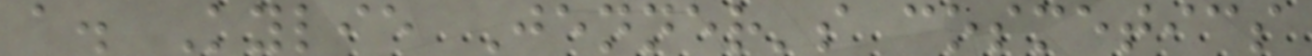a. Kylie Jenner's cosmetics
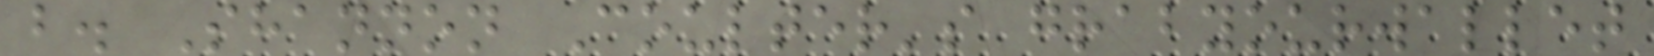b. Shannon Coulter's grabyourwallet
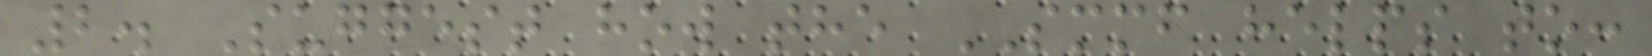2. Suggest how the SMMF helps to:
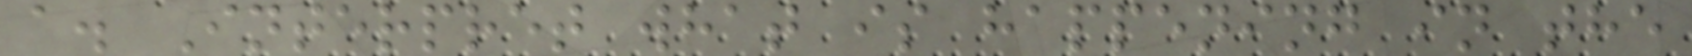a. Interpret what is happening in the
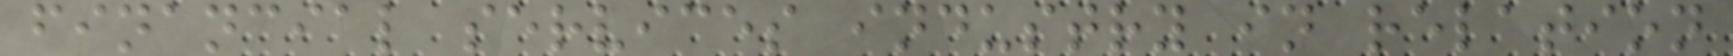financial services industry in relation
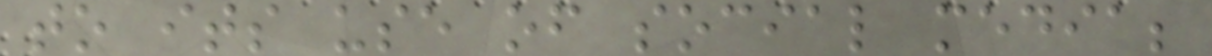to its use of social media;
